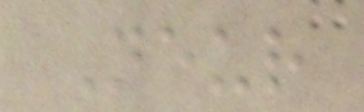Neur
